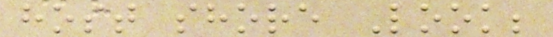host shore Look;
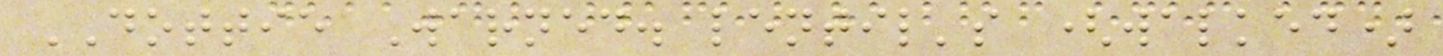DOTTIE Warned. lentil's (walked)
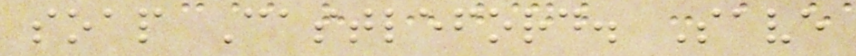soap Castleford. Save
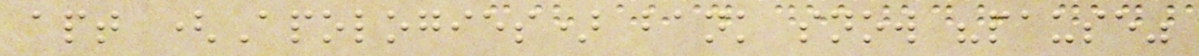apt (Apologies) bank snow "pause"
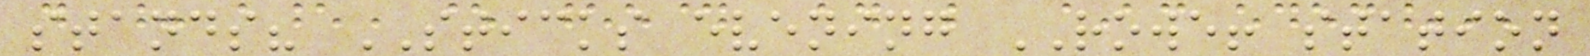stands? STICKS evening ROWE! station
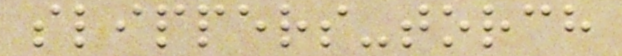slippers-torch
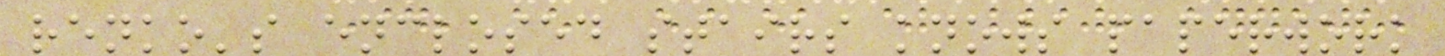renko's enclosed stairs knows paperwork
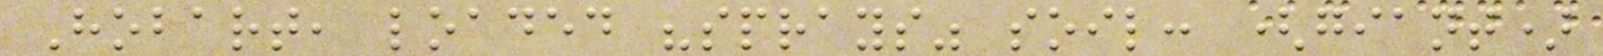Hobart, loaded "sprays" soil: (giant)
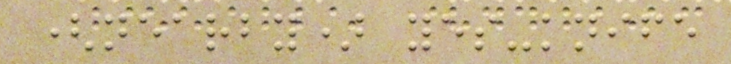(nearby) yes-knife
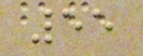55
